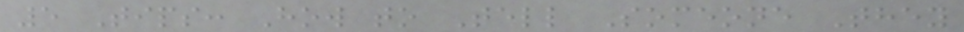5 Tips: How to Tell Someone They
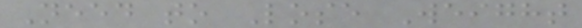Need to Lose Weight
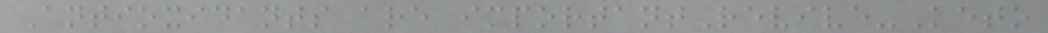Antioxidants are importantRevive-Keto
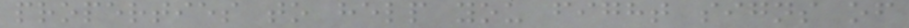properties to help you fight signs of
